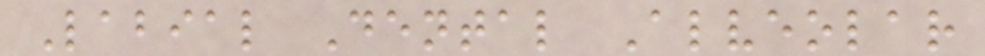Labial Dental Alveolar
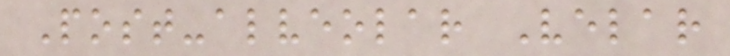Post-alveolar Velar
